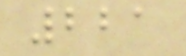221
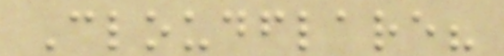Cloudflare?
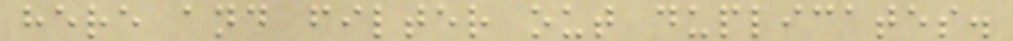here and filter out duplicates.
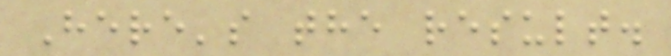Here's the result.
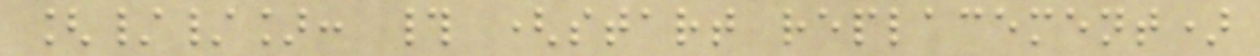[//]: # (start replacement)
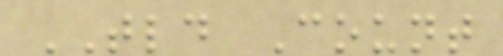TLD Count
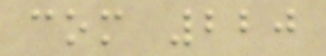com 220
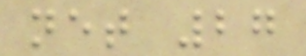net 27
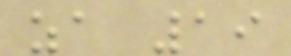za 19
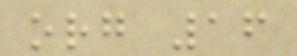org 16
